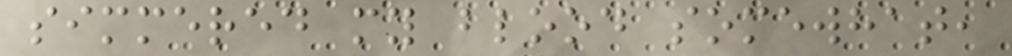simmered my blood somewhat,
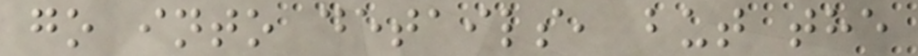go into details, but the
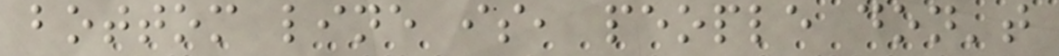bottom line is, people don't
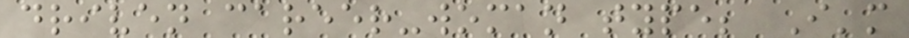driven career-woman type; I'm
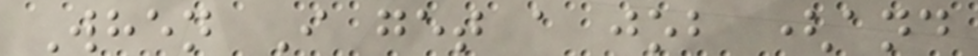When I get a job (and
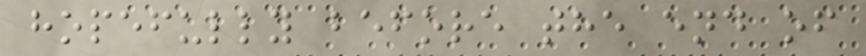hopefully before the end of
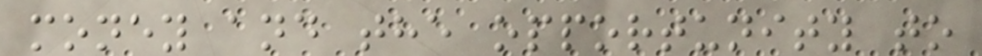money and the opportunity to
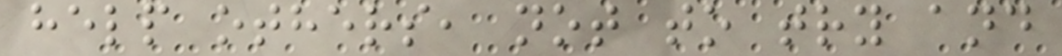help others, not to try and
